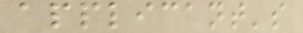applicant's
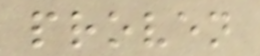proven
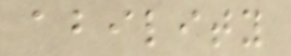ability
